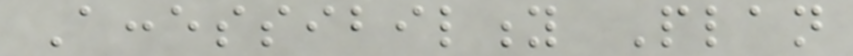Accessibility Plan
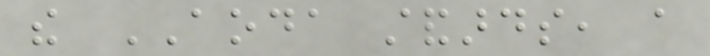the AODA standards, a
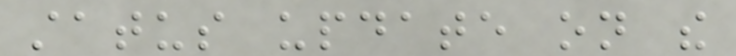status update on the
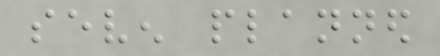seven planned
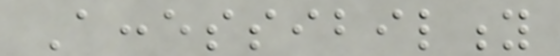Accessibility
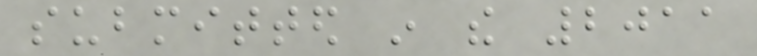submitted in the 2011
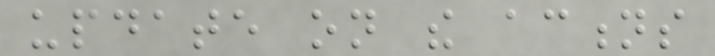update on the actions
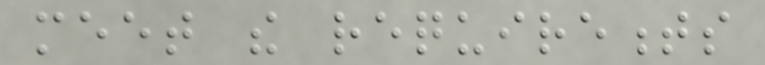meet the requirements
